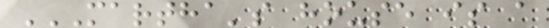MARTHA'S HOUSE IS A
